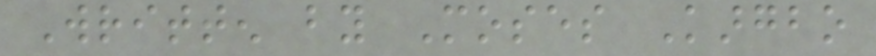Written by Moses Kargbo
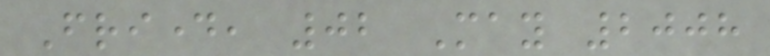Friday, 02 May 2008
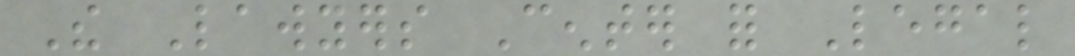The Lawyers Center for Legal
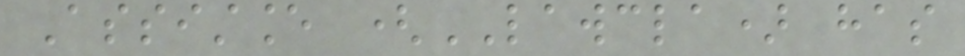Assistance (LAWCLA) has
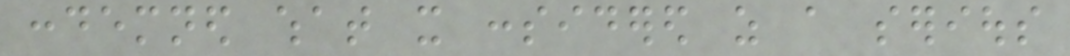condemned what it considered as a serious
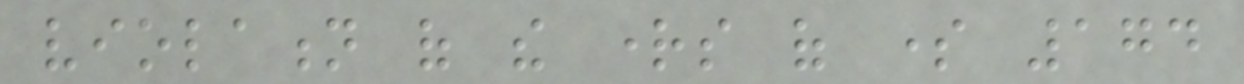violation of the rights of some 174
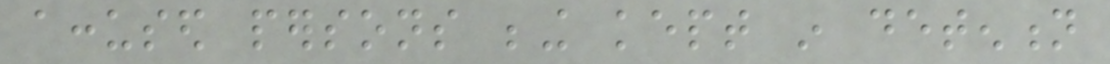accused persons being kept in detention
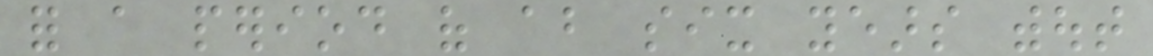for a period of about six years without
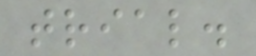trial.
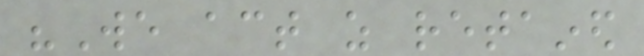"We act as retained
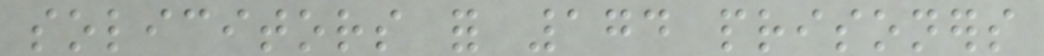solicitors for 174 prisoners
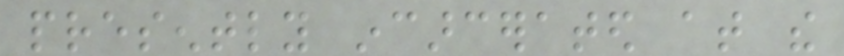presently incarcerated at the
